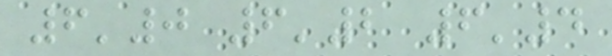6'0 6'2 6'4
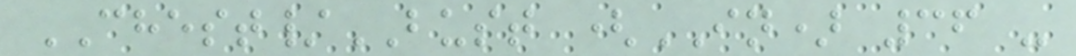CHEST/BUST (IN) 36 -
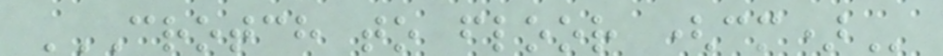CROTCH TO FLOOR (CM)
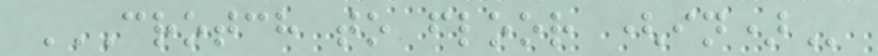CROTCH TO FLOOR (IN)
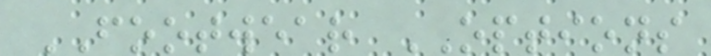FOOTWEAR OPTIONS
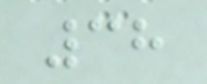38
